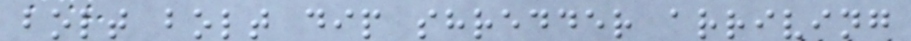bolt bolt dip shredder arriving
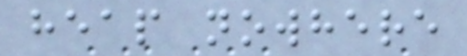heap nowhere
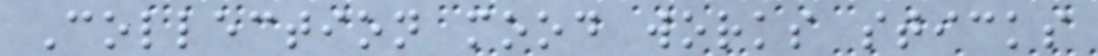Collection mood works sticks
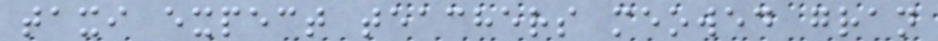taxi expect teachers meowed gran
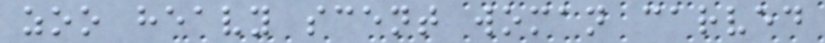zoo heavy scent woman carved
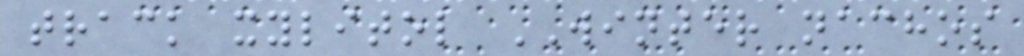track xylitol WINTER nachos
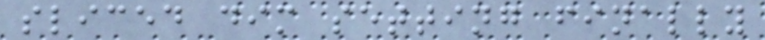sliced dim setting finally
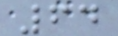64
